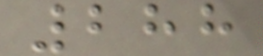288
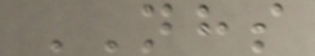NHS
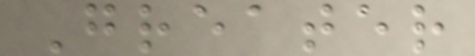Greater
